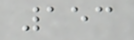153
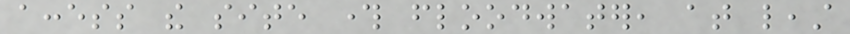access the site through floodwater, at least
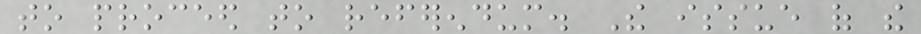to proceed to referendum. The issue of the
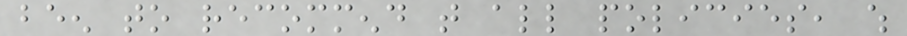been to recommend that all policies, which
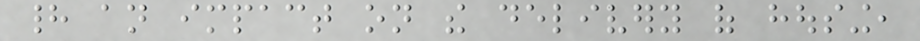had an impact on the delivery of housing,
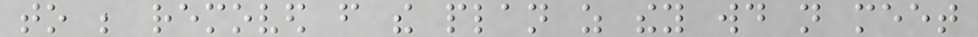to be removed from the plan as they would not meet
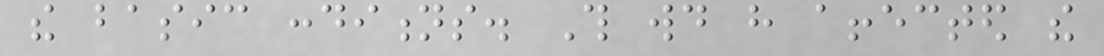the basic conditions. This would have affected the
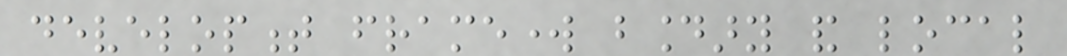development framework boundary and local
